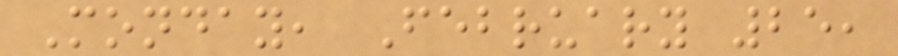Monday, February 25,
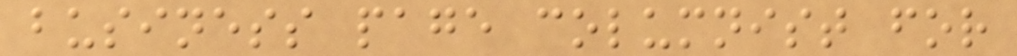business page columnist for
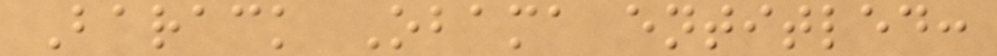Barack Obama entitled:
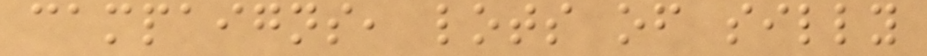campaigns, lots of silly
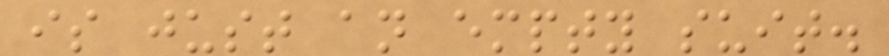is just an empty suit.
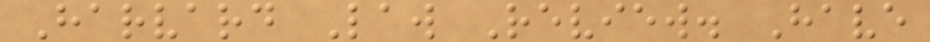Harvard Law Review. Have
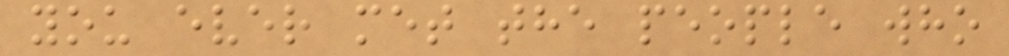you ever met the people who
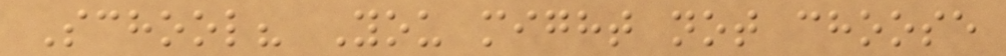School? You might not choose
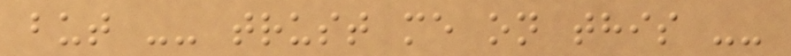but -- trust me on this --
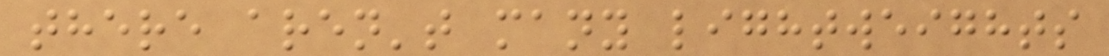there aren't many lightweights
